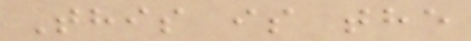This is the
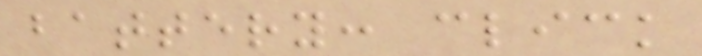battery: click
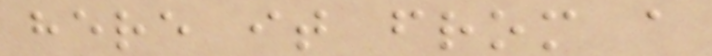here it from a
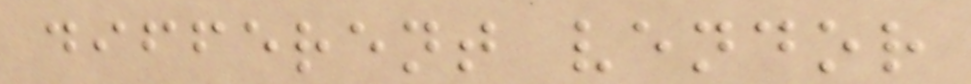different vendor
